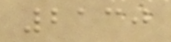2130
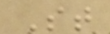St
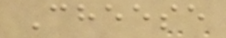Cheese
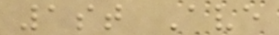1st Ave
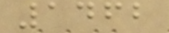1462
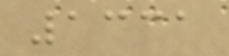1331
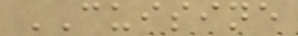CUISINE
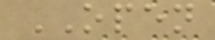OPEN
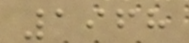1968
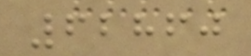62860
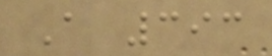A 393
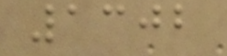1302
